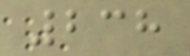238
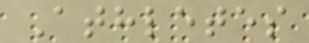Athletes
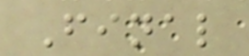Final
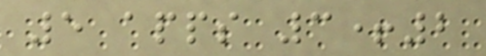5 apps 3+2
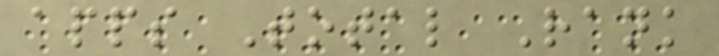apps Total Rank
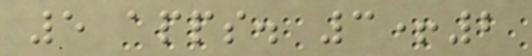5 apps. 3+2
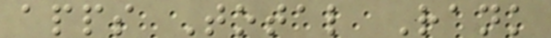apps Total Rank
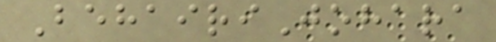BehairiJohara
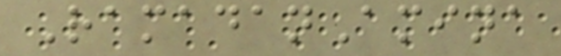RamadanAmina
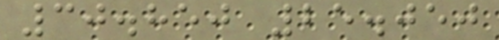30.850 25.050
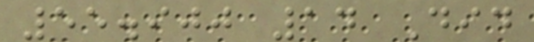55.900 14 Did
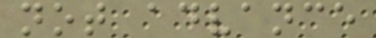not advance
